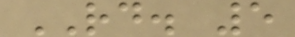RD. 5
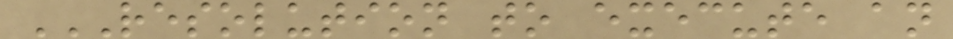RESOLUTION TO EXECUTE AN
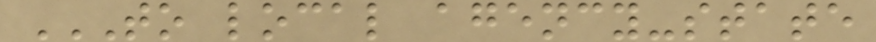TO LOCAL AGENCY-STATE
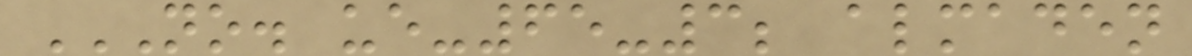NO. UE-65-3; ALMADEN
